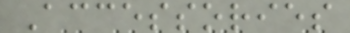Accessories
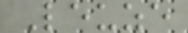Leuze
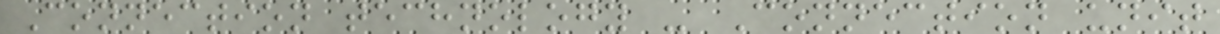Connection technology - Connection unit
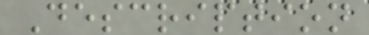Description
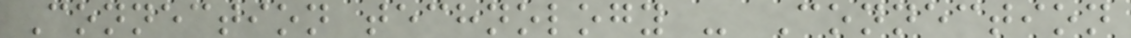Connection technology - Connection
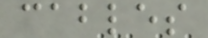cables
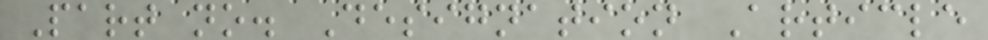Part no. Designation Article
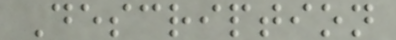Description
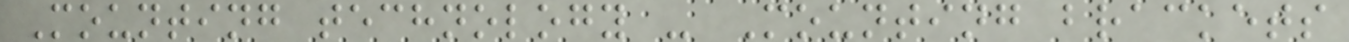Mounting technology - Mounting brackets
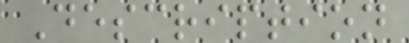Description
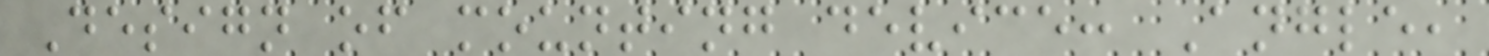Design of mounting device: Angle,
